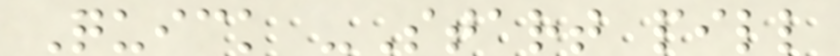Quick -Start pill
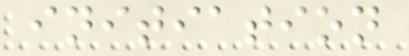initiation
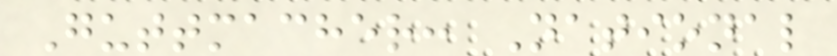Guttmacher: National
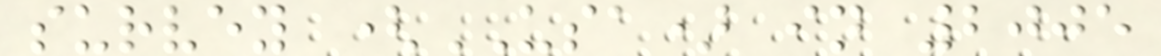survey (USA) in 2005
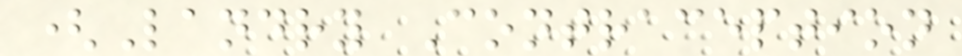(Landry Contraception
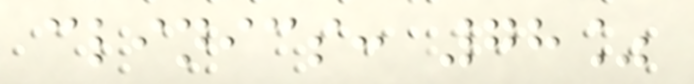clinics: 78%
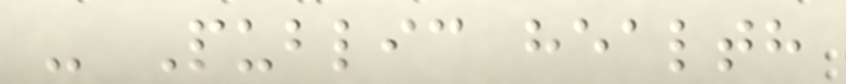- Public health
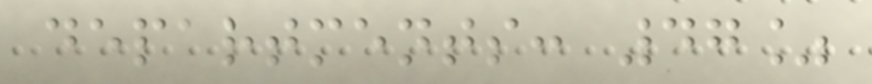departments: 47%
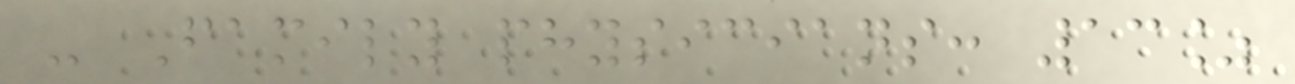- Family physicians: 13%
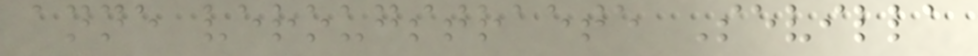anne verougstraete Sevilla
